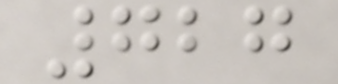727
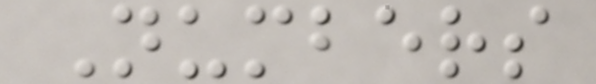Numbers
